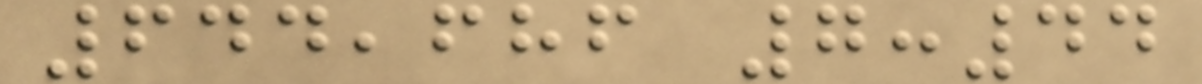644,686 7:44
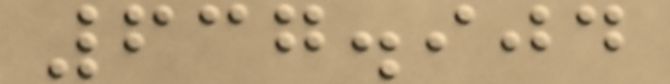637.904
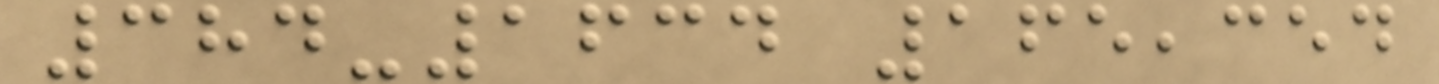384-1634 165,354
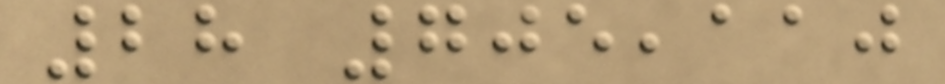28 705,110
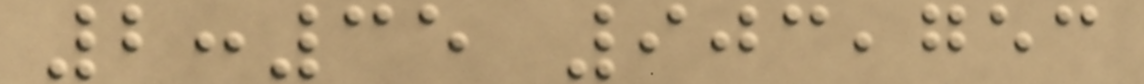2:35 903,753
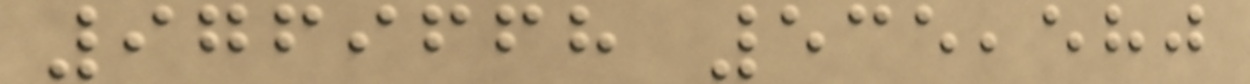9769668 535,580
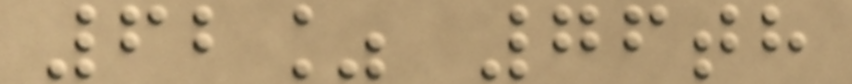62% 76th
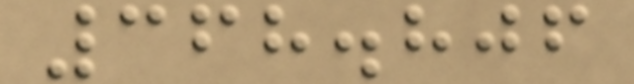368.806
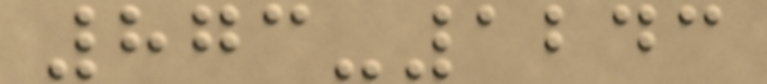873-1243
